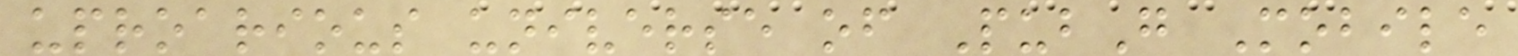uproarious universe of PubG Mobile
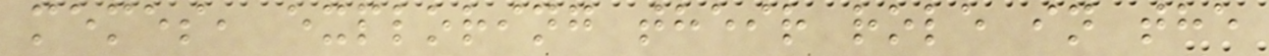memes, exploring their role in the
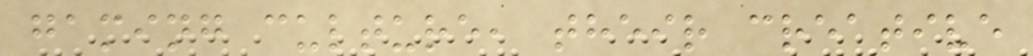gaming culture, their creative
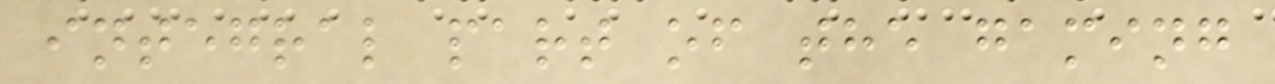integral part of the gaming
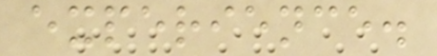experience.
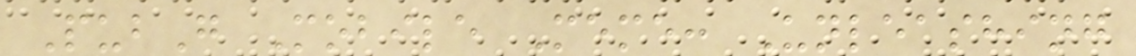PubG Mobile Meme: Unleashing
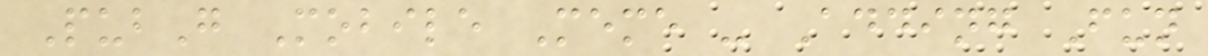PubG Mobile Meme - Adding Fun
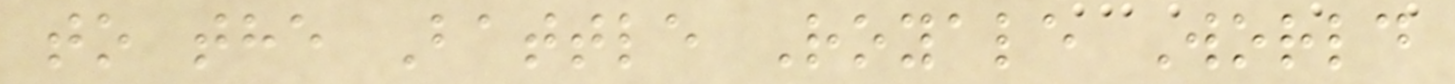to the Battle Royale World
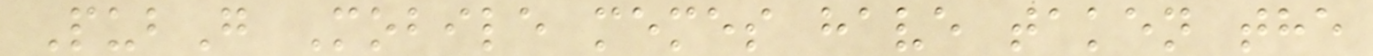PubG Mobile memes have taken the
